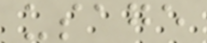usage
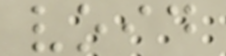void
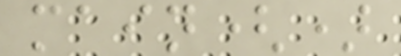main()
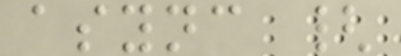async {
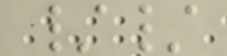//
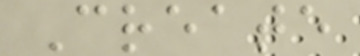Create
